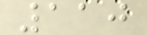110
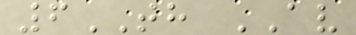6TH AV
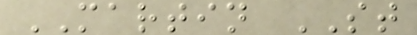MARTIN ST
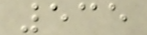535
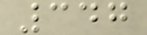347
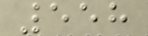558
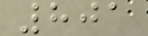801
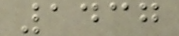1437
